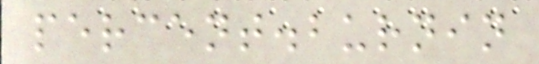percent.burnin
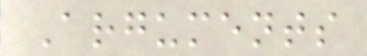Arguments
